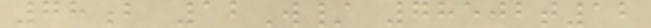78b 12W/ 78502t12
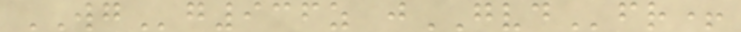WGg936z jGVDfr+
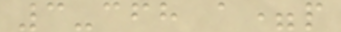3-cfh a=p
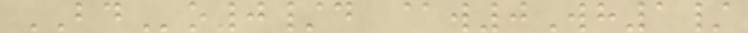BDo0/d @w0Wh1/
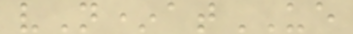vN*atUE
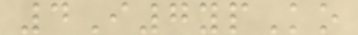4I7ypKo
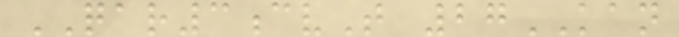QAR3cvT 27KAN
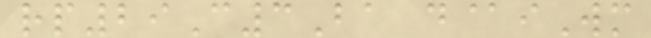rp29C3Ba d@iWm
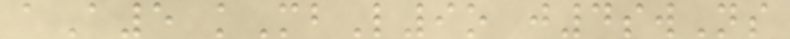aA5 kMbL9o j4swNs
